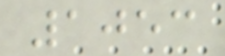1053
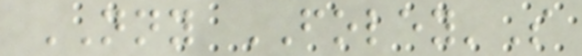NNY FOLEY'S
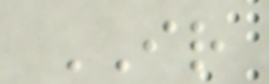IR
